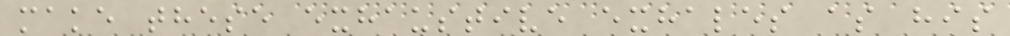make these exhaustive exhales as his
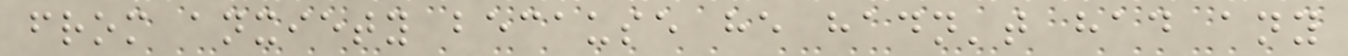from anxiety because he hadn't had any
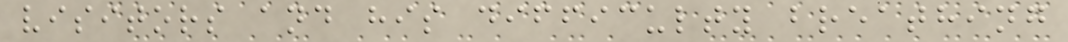visitors and his difficulty breathing
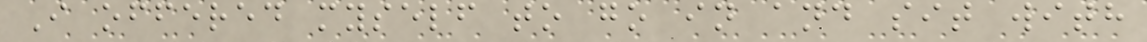I offered myself to go in and sit with
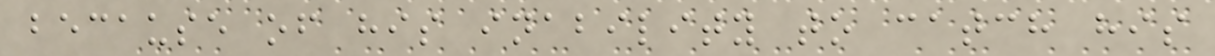because of his inability to catch his
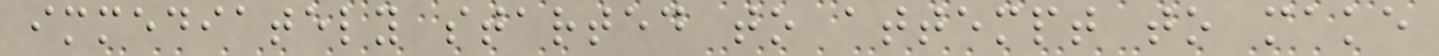immediately started to attempt to make
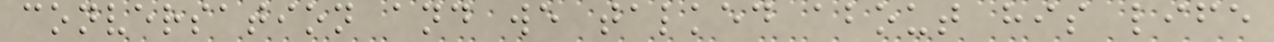conversation and we talked about his life
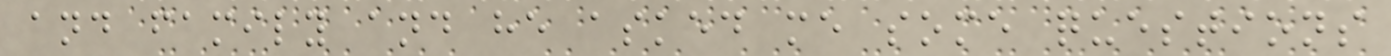and family and he asked me some questions
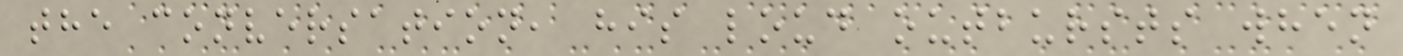the conversation, his loud outbursts when
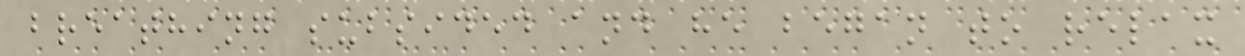breathing subsided and he began to relax
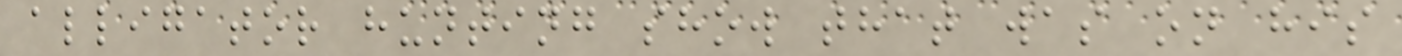alligator hunting show that was on his
